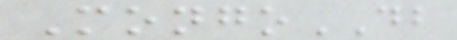MongoDB
